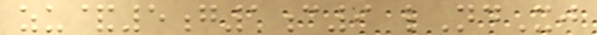zu&5g1c9 lNdXj
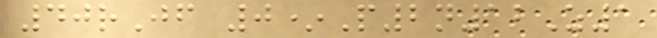40rJf 0*P2n12Z1
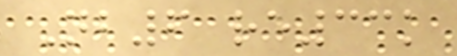Nb6 re33k
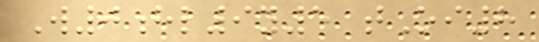W0hl9y5 tOi8
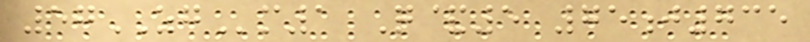57ZGm1 Q&5 75j735
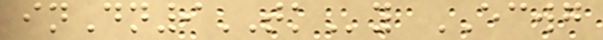inDn9TKy ECWG
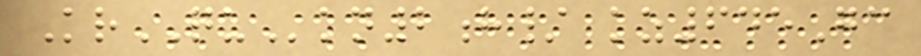KrQUkn2h/ kz645Gc
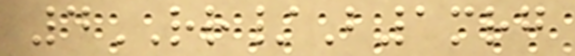4RR/B1mrg
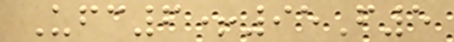Ufc6+95F5
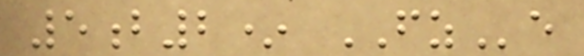5b2* FZe
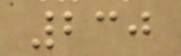230
